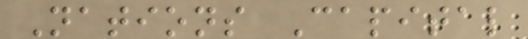Nations Capital
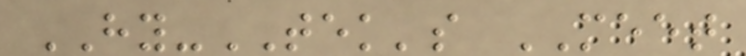HY-TEK's MEET
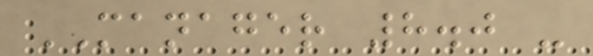MANAGER 8.0 -
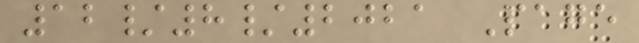12/8/2021 Page
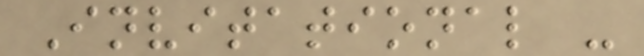Invitational -
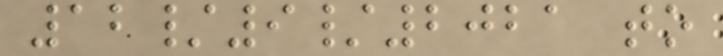12/9/2021 to
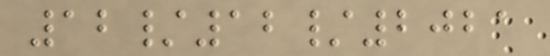12/12/2021
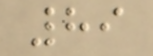89
